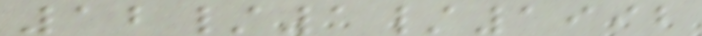12/1/1992
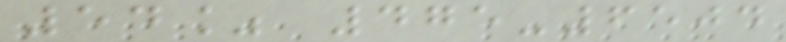54% 475-6504
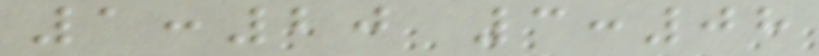1:20 3:08
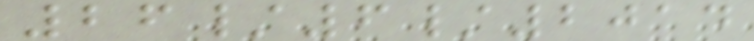26/6/2014
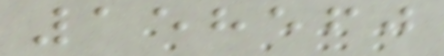158560
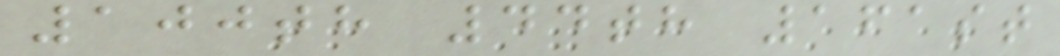100th 44th 161st
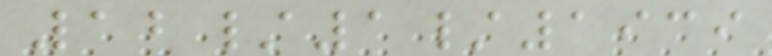12/1/1939
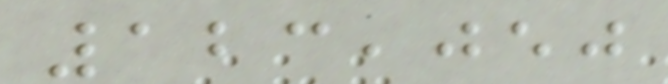123,050
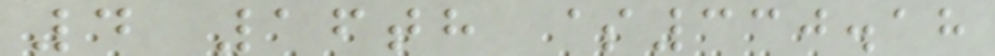4 16th $330.18
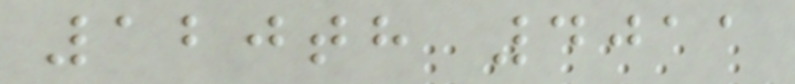120th 4011
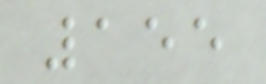155
